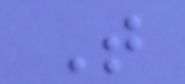T
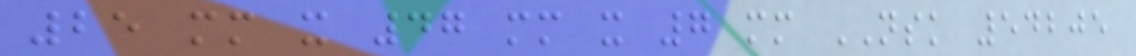25 mm x 47 mm x 7 mm NSK 54205
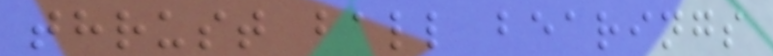thrust ball bearings
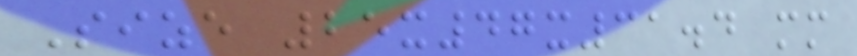Size 25x47x31.4 mm
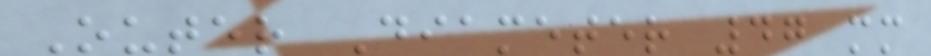Outer Diameter 47 mm
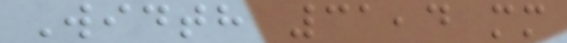Width 31,4 mm
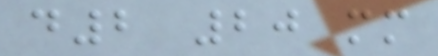d2 20 mm
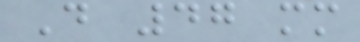D 47 mm
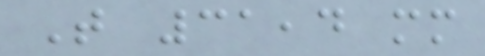T 31,4 mm
